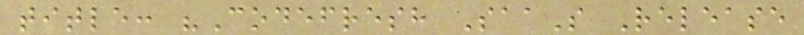title: "Codefresh SaaS Release
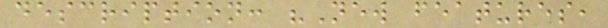description: "New features,
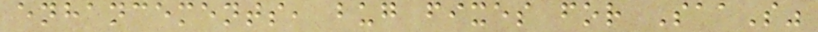enhancements, bug fixes for SaaS"
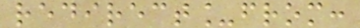redirect_from:
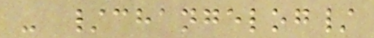- /changelog/
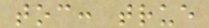toc: true
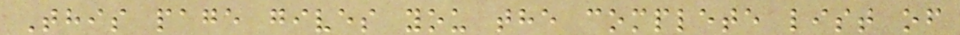This page gives you the complete list of
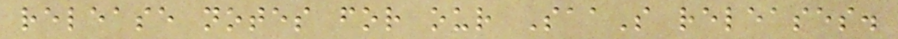release notes for our SaaS releases.
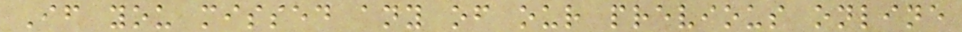If you missed any of our previous online
